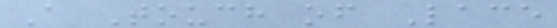A Touch of Lace
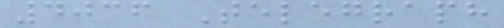4036 Telegraph
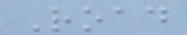Road
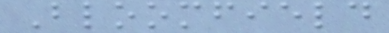Bloomfield
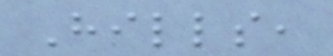Hills,
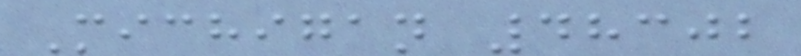Michigan 48302
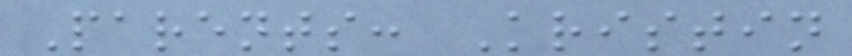Parents: Kristin
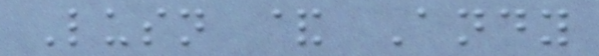Lusn & Andy
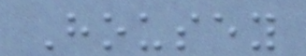Housey
